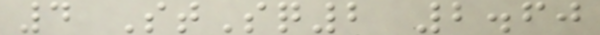4 StSq2 2.60
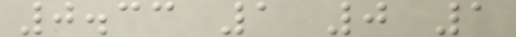0.33 1 0 1
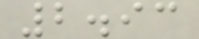2.93
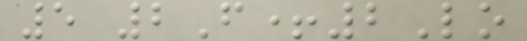5 2F+2Lo
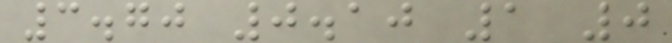3.70 0.10 1 0
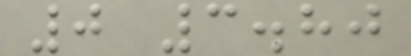0 3.80
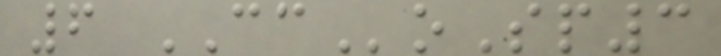6 CCoSp3
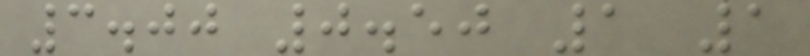3.00 0.50 1 1
